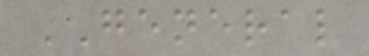GENERAL
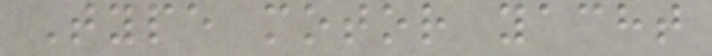Type motor yacht
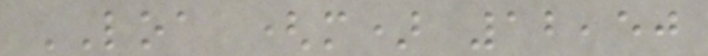LOA (m) 12,50
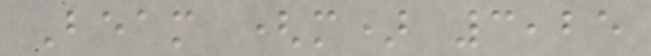Beam (m) 3,25
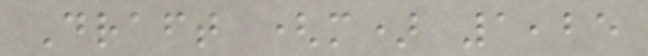Draft (m) 1,25
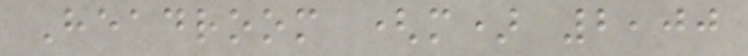Headroom (m) 2,00
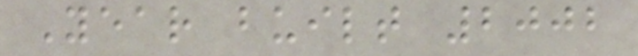Year built 2002
